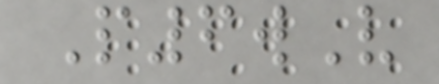P6wV
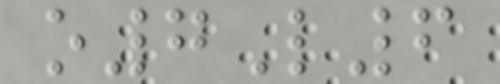o7L6
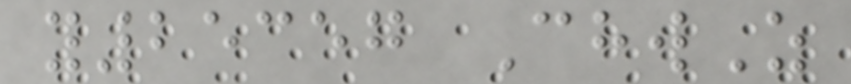y25357 ChwZ
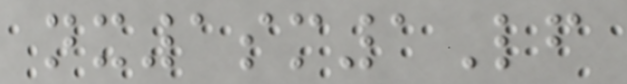nx1sm1Lf
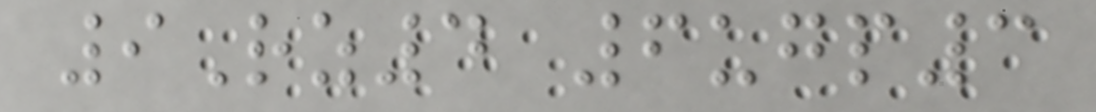9Rz4 6ugp3
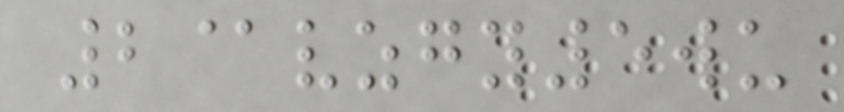2@vzgy5wu
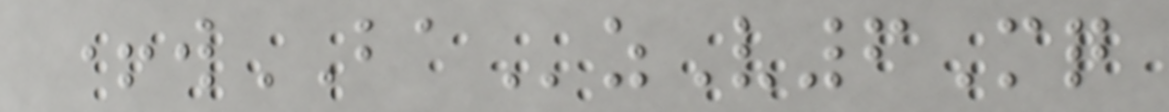+wBAzV6Mq
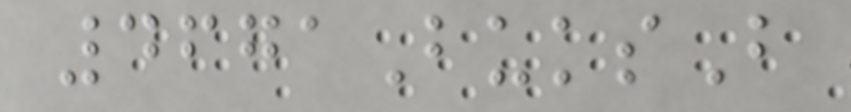4671BuksB
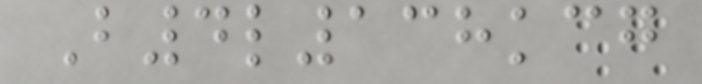B4l138kcg
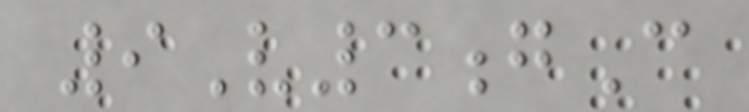9V3gC
